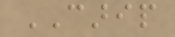CARIP
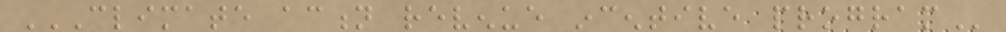CLIMATE ACTION REVENUE INCENTIVE PROGRAM
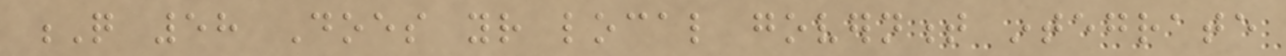Q 58 Does your local government integrate
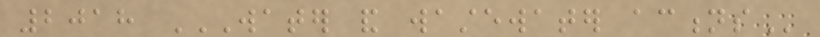2018 WATER AND WASTEWATER ACTIONS
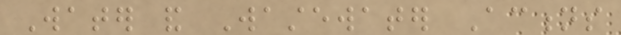Water and Wastewater Actions
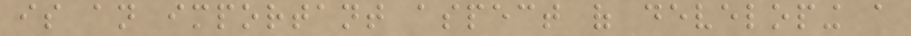is an important aspect of developing a
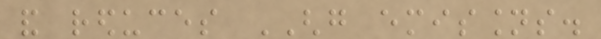and reduces GHG emissions.
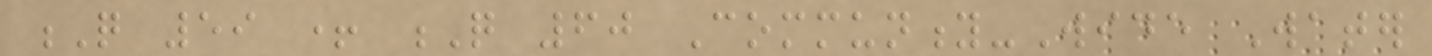Q 59 + Q 60 Community-Wide Water
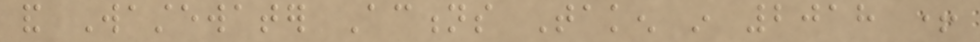and Wastewater Actions Taken in 2018 +
